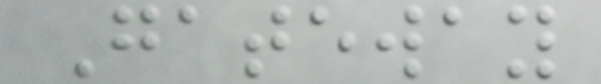Gateway
